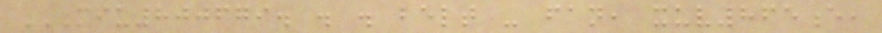MIU800679. . . BELT - FAN, XUV865E,
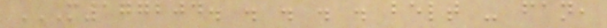M177204. . . . . BELT - FAN,
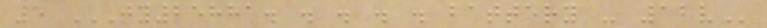5 TY25881. . . . . BATTERY - 12V
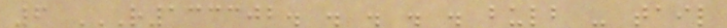6 R133302. . . . . BULB - TAIL
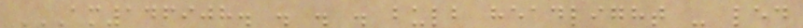AM146908. . . . BULB HEADLIGHT - LED
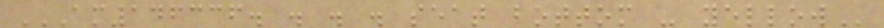AM146336. . . . SEAT BOTTOM - YELLOW
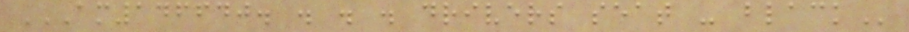AM146640. . . . DRIVERS SEAT - BLACK
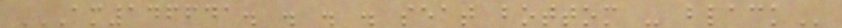AM146641. . . . SEAT BOTTOM - BLACK
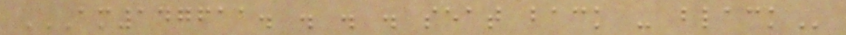AM147611. . . . SEAT BACK - BLACK
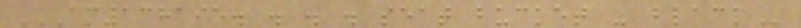AM138195. . . . SEAT BUCKET - BLACK
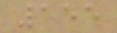155
